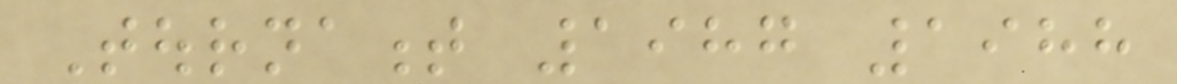Tournament 1987 1988
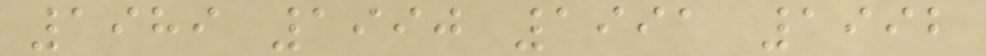1989 1990 1991 1992
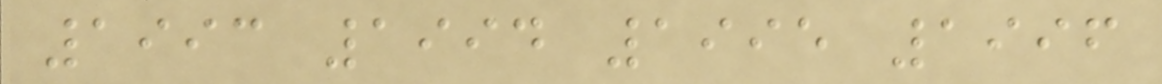1993 1994 1995 1996
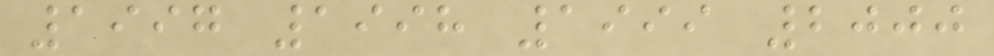1997 1998 1999 2000
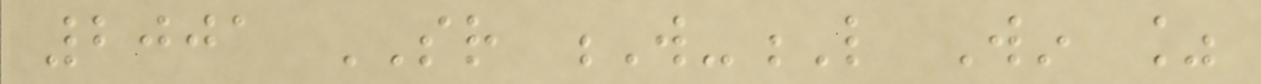2001 SR W-L Win %
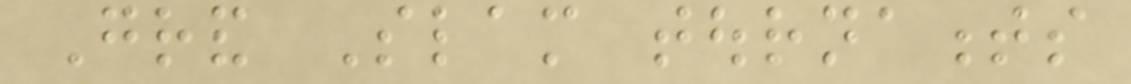Grand Slam tournaments
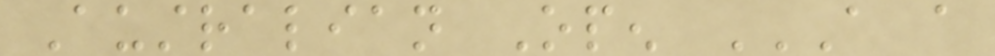Australian Open A A
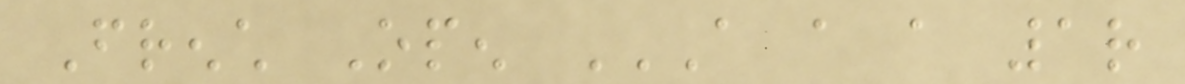French Open A A A 1R
